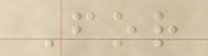For
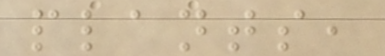plants,
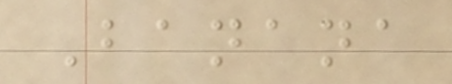Banana
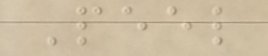Peel
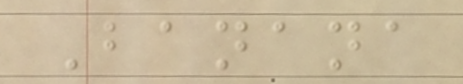Banana
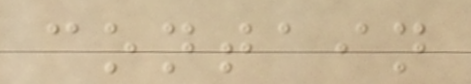contain
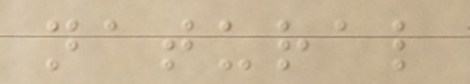natural
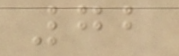72
